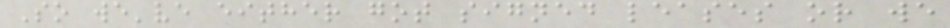So we've either got signed leases or we
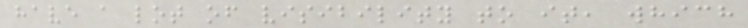have a lot of visibility to it, which
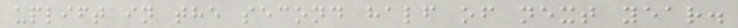uplift in the second half of next year.
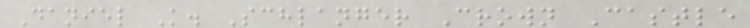Daniel K. Schlanger Crown Castle
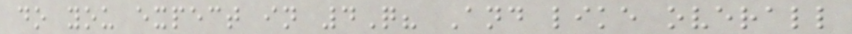do you expect in 4Q? And like overall
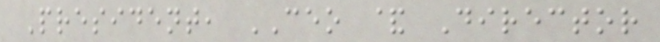President, CEO & Director
